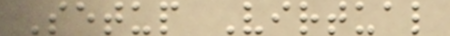Setup Virtual
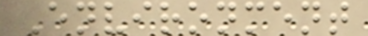Environment
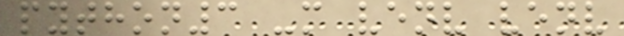python3 -m venv venv
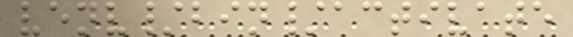venv/bin/activate
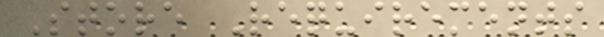Store Requirements
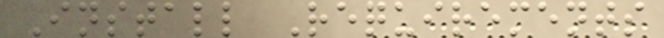Install Requirements
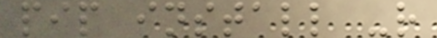pip install -r
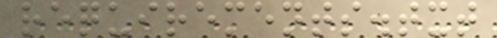requirements.txt
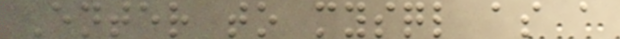Enter to mysql as a
